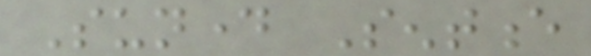Sunday Sentence
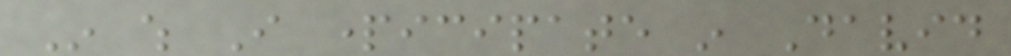In which I participate in David
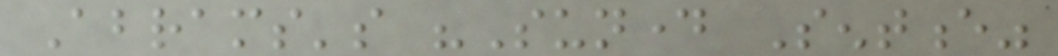Abrams's "Sunday Sentence"
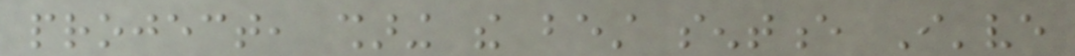project, sharing the best sentence I've
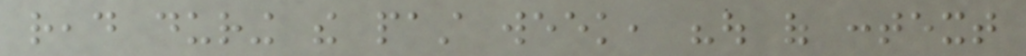read during the past week, "out of context
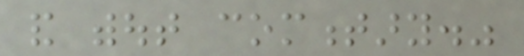and without commentary."
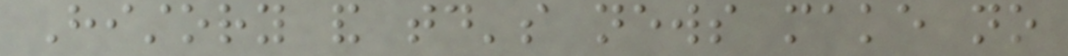History and today's news make no
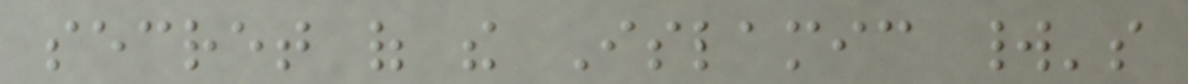secret of the Islamic world's
